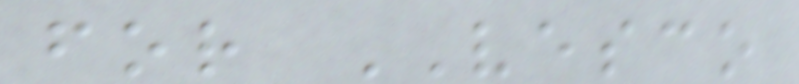for VESCO
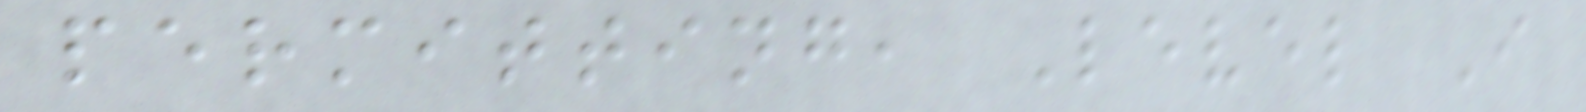permitting, Level I
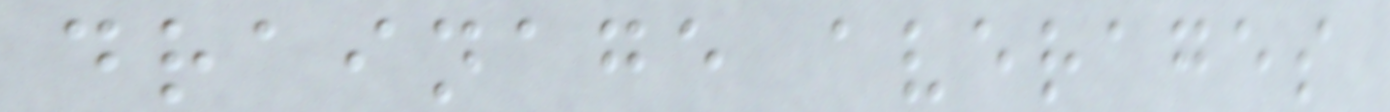drainage averages
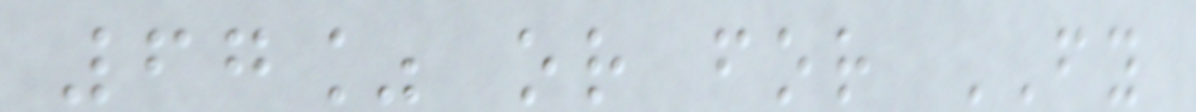67% or for FY
